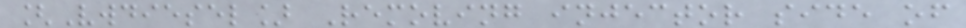[Vwdiesel] Removing injector side of
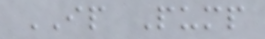IP Pump
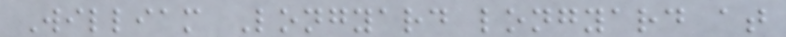William Longyard longyard at
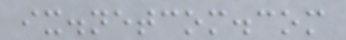ix.netcom.com
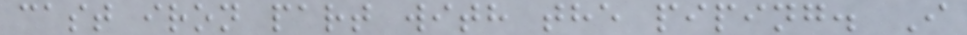cast iron part with the piping. I
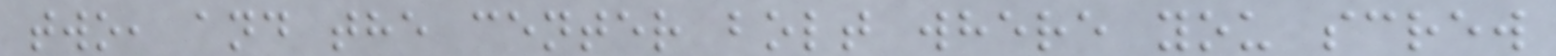two, and the center bolt where you screw
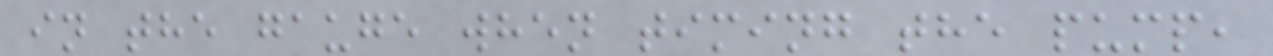in the gauge when timing the pump,
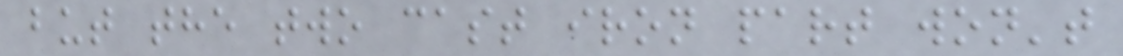but the two cast iron part won't
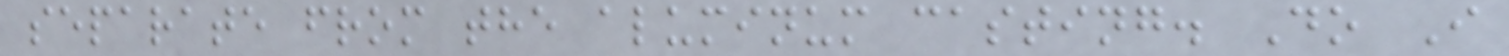separate from the aluminum casting. Do I
